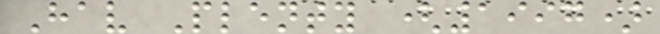Hav Plenty (1997)
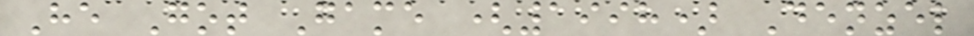He Got Game (1998) Denzel
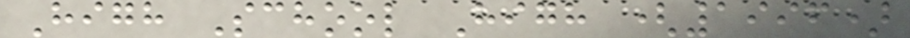High School High (1996)
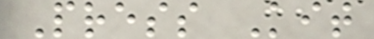Press Kit
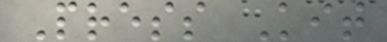Press Kit
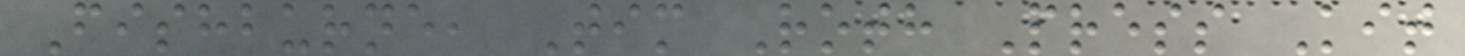Fishburne, Tim Roth Press Kit
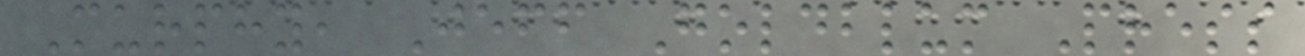Murphy, Jeff Goldblum Press
